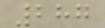287
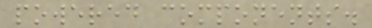powered components.
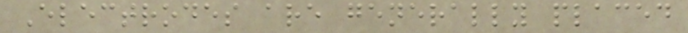Electrodes are generally placed
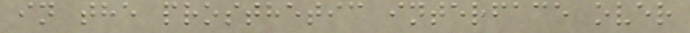in the prosthetic interface over
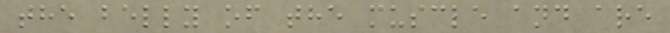the belly of the muscle and are
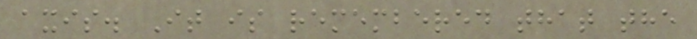axis. It is remembered that the
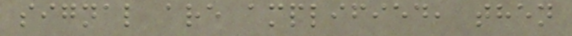signal are amplified, then
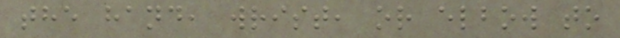the hand, wrist, or elbow to
